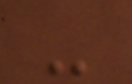-
